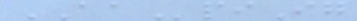AApiIg
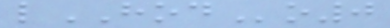lHODo0
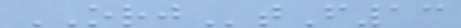ORJtF13
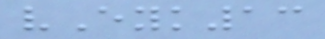vEyk13
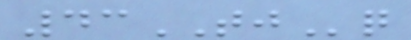43TJq
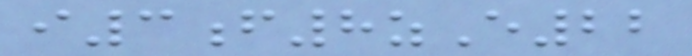i3f8zE22
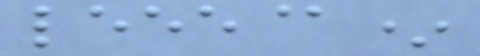leee@*
